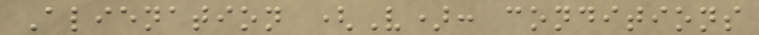Alienation (V): conditions
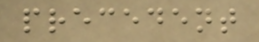precedent
